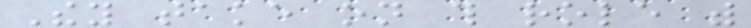They take on this role with
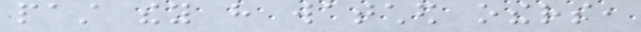past they have watched others,
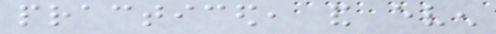practiced, and even
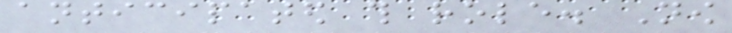anticipated this role. Now
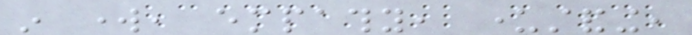in work, empathy, understanding,
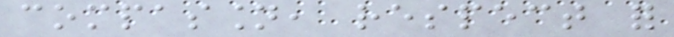compassion, respect for
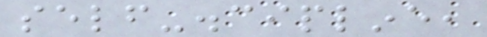self-discipline,
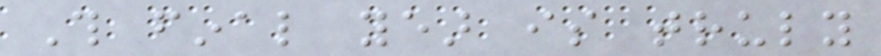This final year is truly
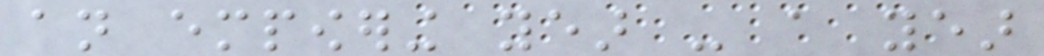an empowering year - a year
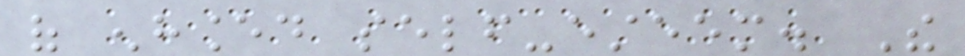of enhanced self-esteem. The
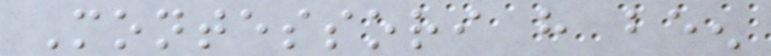Montessori have been
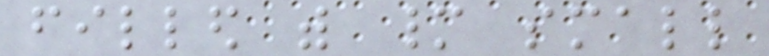filled with many small
